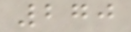270
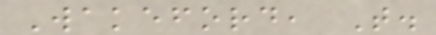Wakeford, T.
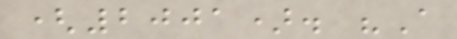(2001). "A
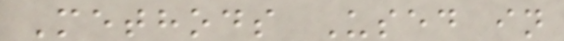Methods Used in
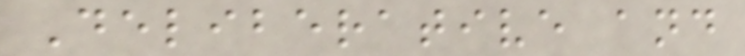Deliberative and
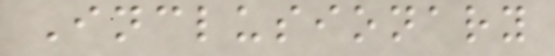Inclusionary
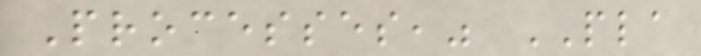Processes," PLA
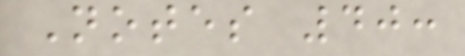Notes 40:
